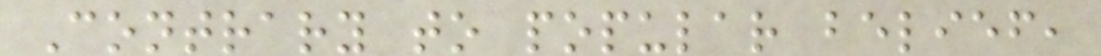Contrary to popular belief,
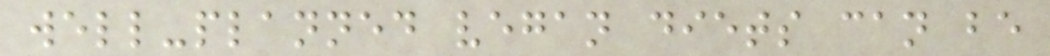well-planned vegan diets can be
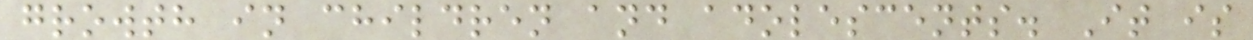growth in children and adolescents. It is
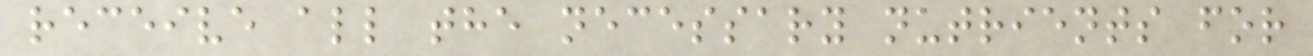receive all the necessary nutrients for
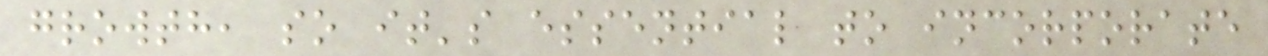growth, so it's essential to incorporate
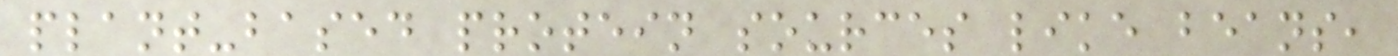plant-based protein sources like beans,
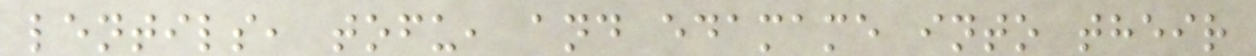lentils, tofu, and edamame into their
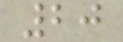20
